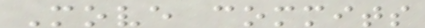Move commits
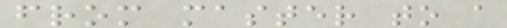from master to a
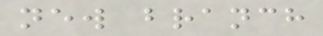new branch
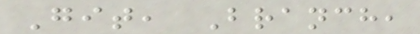Git, Branch,
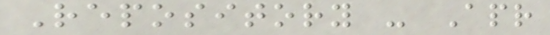Repository - Apr
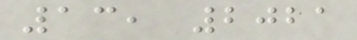13, 2021
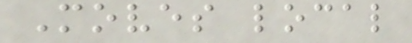Moves local
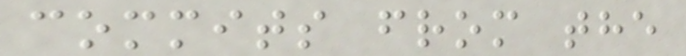commits from the
